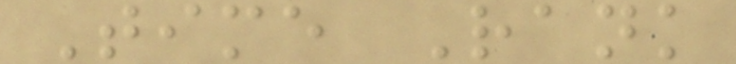Time Rank
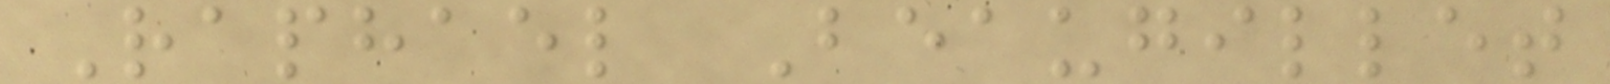Raphael Beaugillet
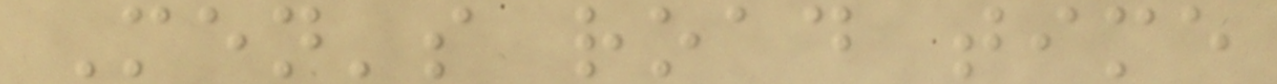Men's road time
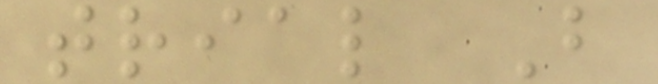trial B
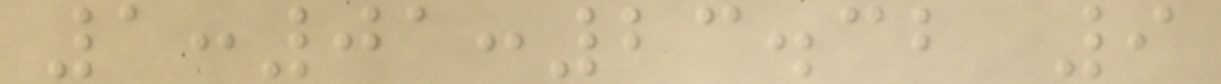1:01:23.32 9
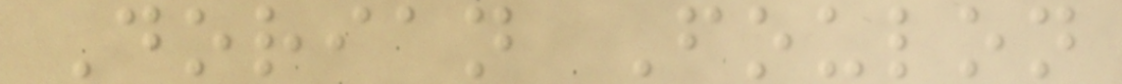Dorian Foulon
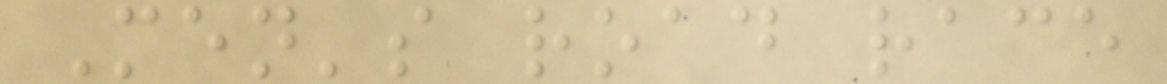Men's road race
